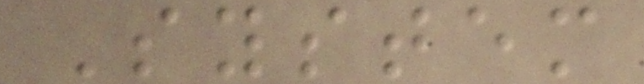System
